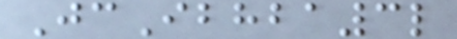JcIbhba3l
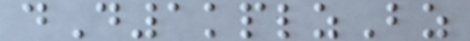dD1kplzBz
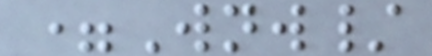=Wnw/
